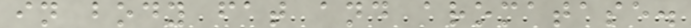in body fat and aromatase.
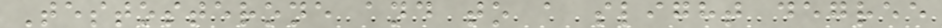Testosterone and to a slight degree
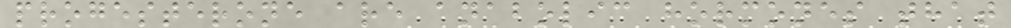progesterone are anabolic hormones that
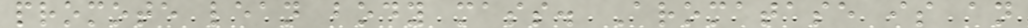promote lean body mass. Aromatase is an
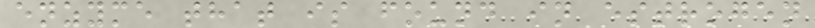enzyme that is found in estrogen
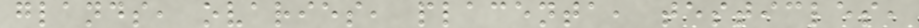glands, ovaries, placenta, testicles,
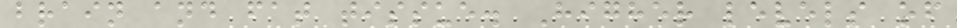brain and fat tissue. Higher levels of
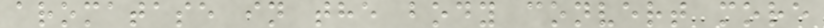aromatase in the body convert more
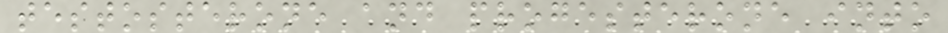testosterone and progesterone into
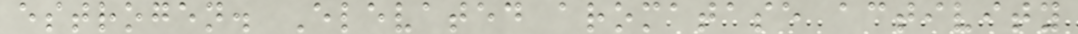estrogen. Elevated aromatase activity
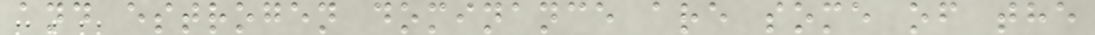and estrogen dominance are some of the
